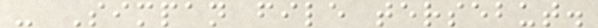- Simpan file tersebut.
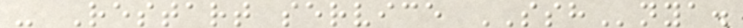- Restart service SSHnya.
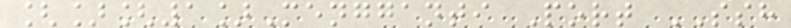[][1]Mengganti Port SSH
